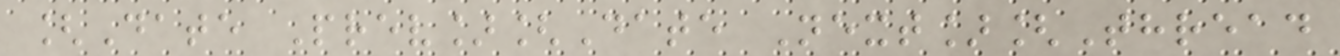[Date Prev][Date Next][Thread
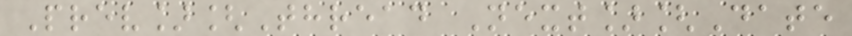Prev][Thread Next][Date
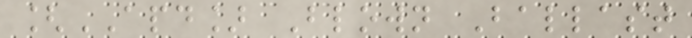[APD] Blown Ballast
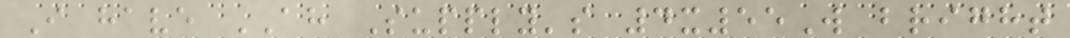I have AH Supply's 4x55W bright
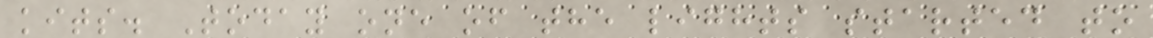kits. Today one of the lights started to
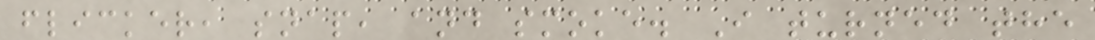flicker, snap, and smoke. I turned the
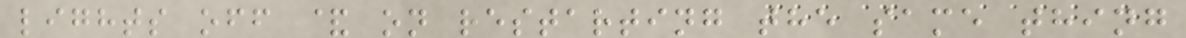lights off & on restarting the same thing
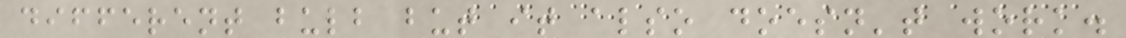different bulb but it also doesn't work.
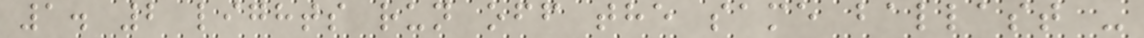1. 2 lights run off the same ballast -
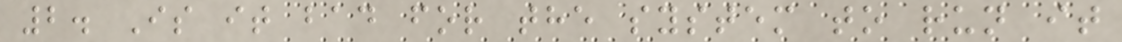2. Is it bad for the system to run it
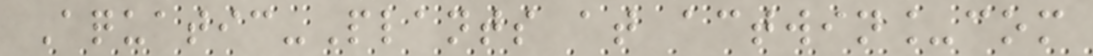Aquatic-Plants at actwin_com
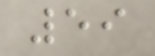59
